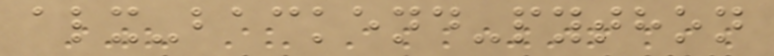alx-backend-python
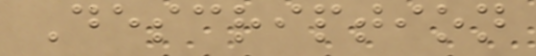Description
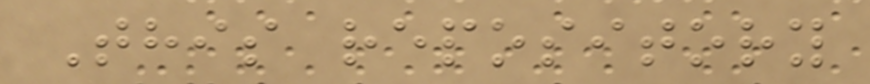This repository
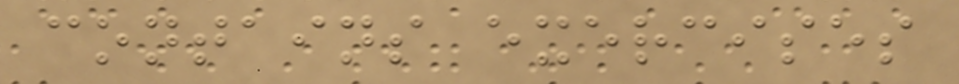contains exercises
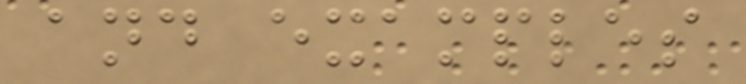and examples
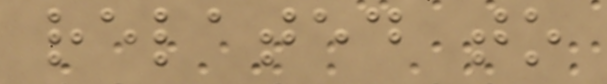related to
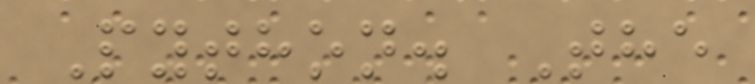Python. The
